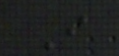I
